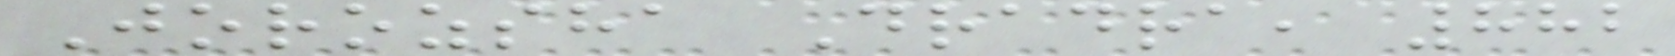Jorozsha Dradra, 882
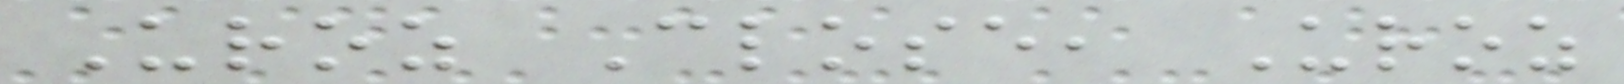Uroz Close, Uroz
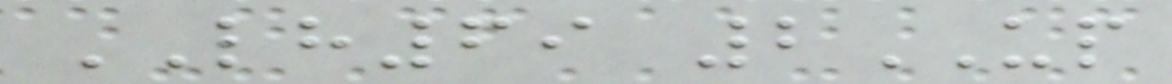LH69 2UP
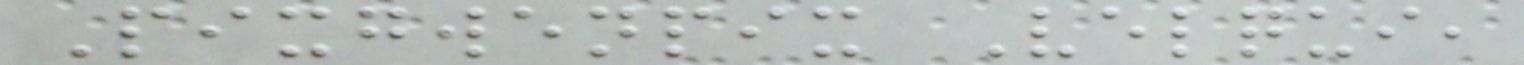Pixgwenpix Velqui,
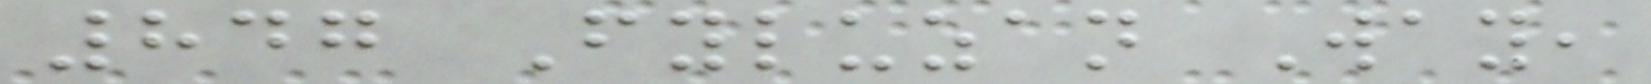847 Fyluzan Way,
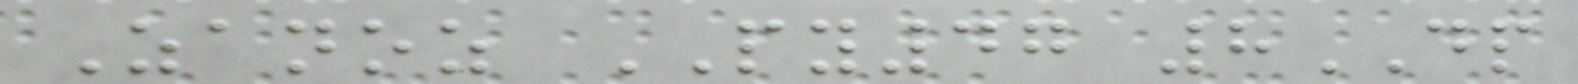Zanoz PY47 8DP
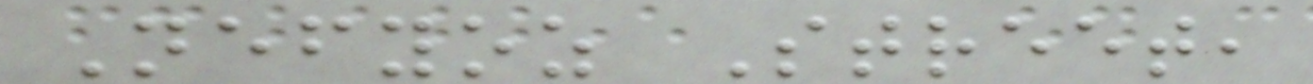Nefyoz Street,
